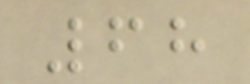68
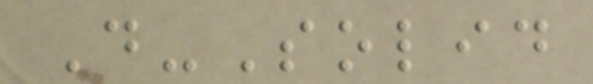D-Solid
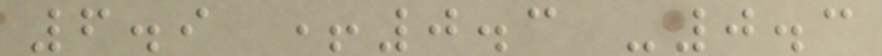6.9 +0.3 -0.3
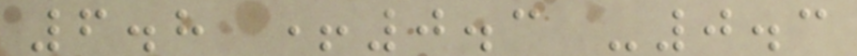6.8 +0.3 -0.3
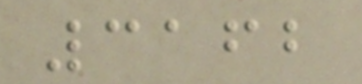3162
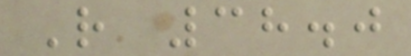R 38.0
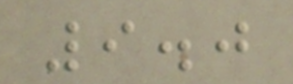9.0
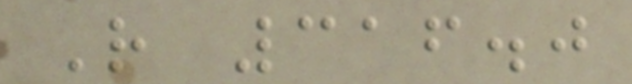R 316.0
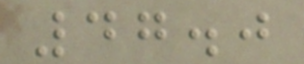47.0
